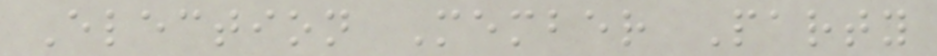Election Member Party
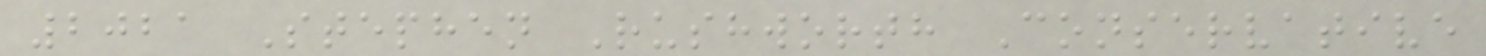2021 Stephen Rushworth Conservative
